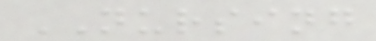NURSING
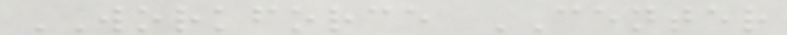WORKFORCE CENTER
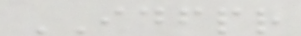IDFPR
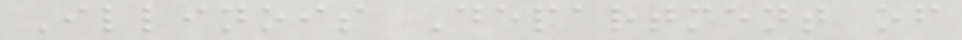Illinois Department of
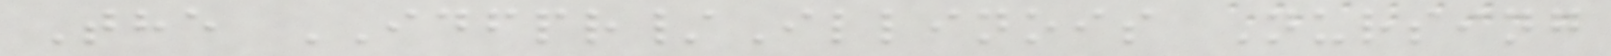The IDFPR/Illinois Nursing
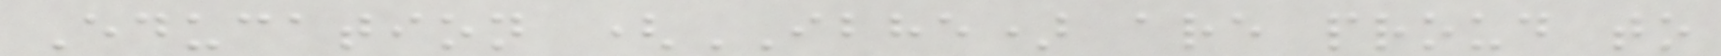Education (IBHE) are proud to
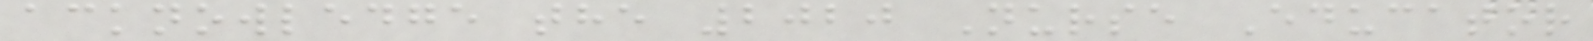acknowledge the 2020 Nurse Educator
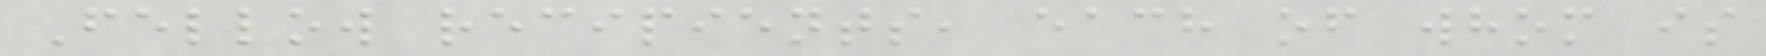Fellow recipients, each of whom is
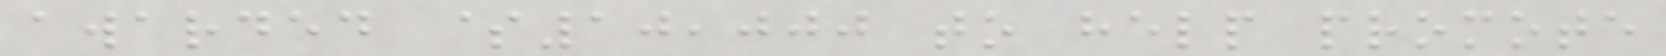awarded $10,000 to help promote
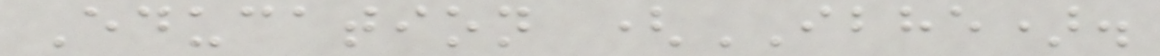Education (IBHE).
